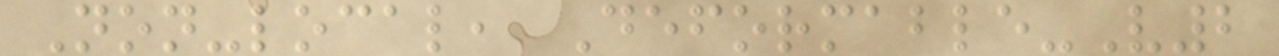Non-local, Deformable-V2
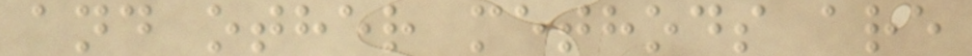and other methods are
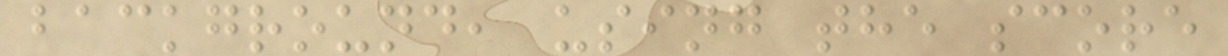background, using the score
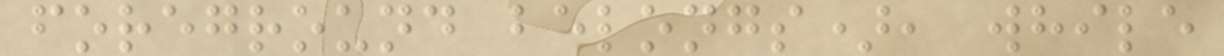foreground belongs), while
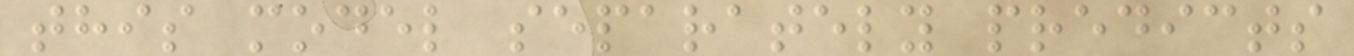this model separately predicts
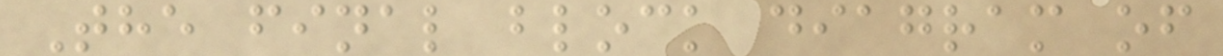The final block diagram of
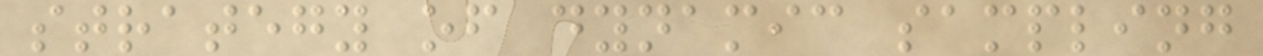strategy of dynamic sampling
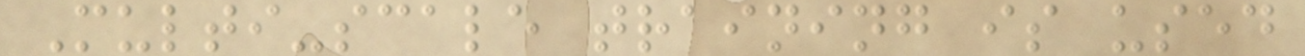Multi-scale training is used
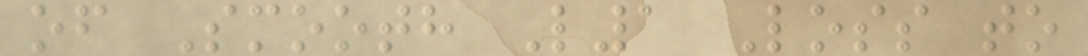of Smooth L1 Loss to
